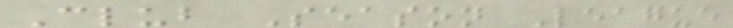Club Season League
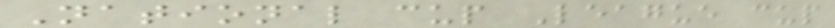National cup League cup
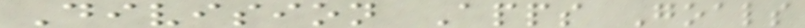Division Apps Goals
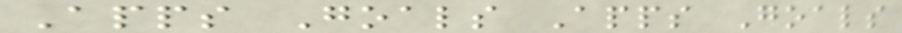Apps Goals Apps Goals
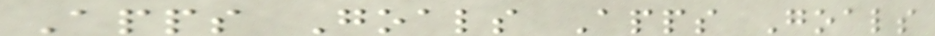Apps Goals Apps Goals
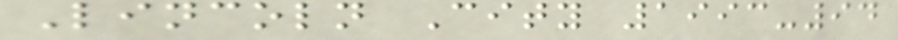Lincoln City 1993-94
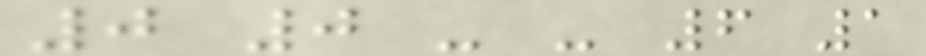0 0 - - 6 1
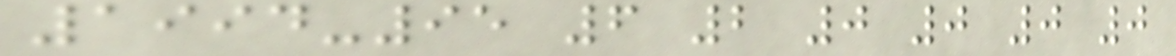1994-95 6 2 0 0 0 0
